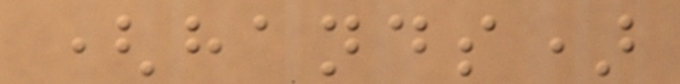(hands)
